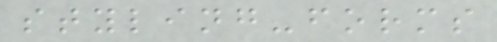styling-forms
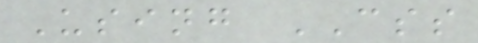Using CSS
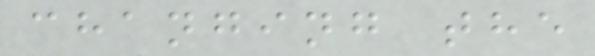changing the
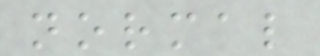normal
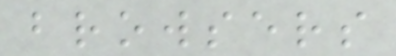browsers
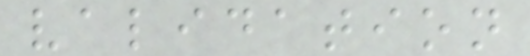validation
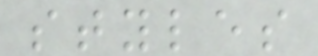styles
